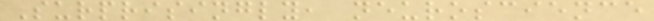Surprisingly, neuroscience
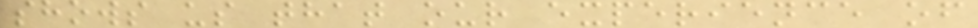shows us that our experience of
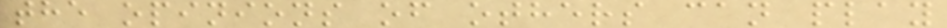the opinions of others can play
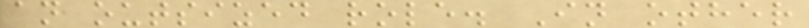an outsized role. In other
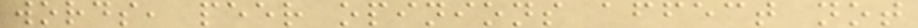words, peer opinions affect not
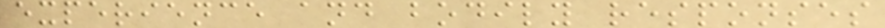experience and bodily responses
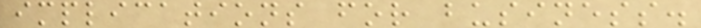implications for business.
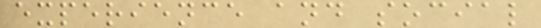experience and social
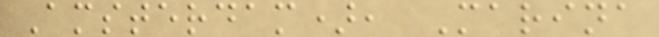Amsterdam), Marina
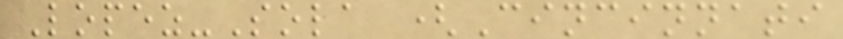Lopez-Sola (Cincinnati
